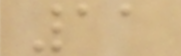11
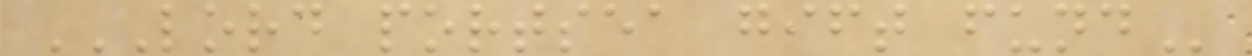LORD PORTSEA GIFT FUND
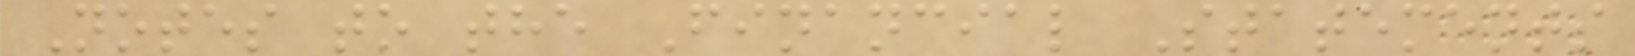Notes to the Financial Statements
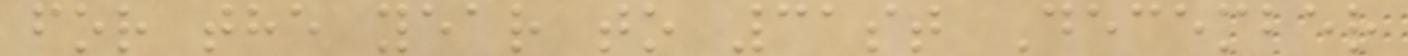for the year to 31st December
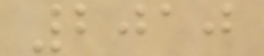2010
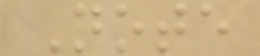Note
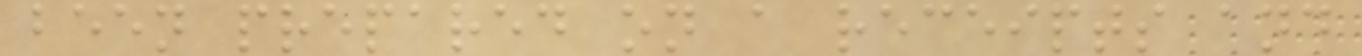been prepared on a receipts and
